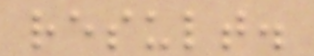result.
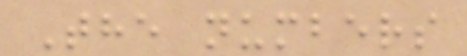The numbers
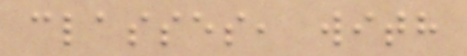classes, with
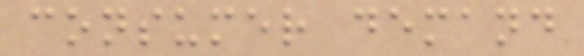consumer demand
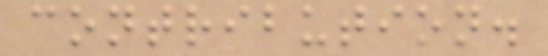contribution.
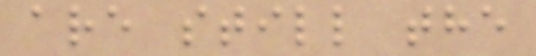are still the
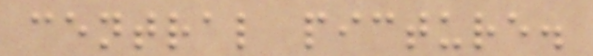central picture.
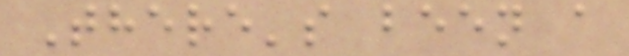There's been a
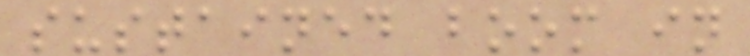sustained boom in
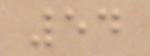54
